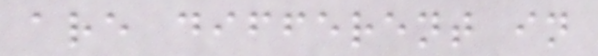are different in
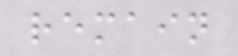remain
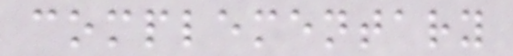complementary
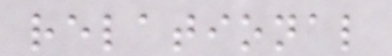relational
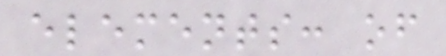elements: of
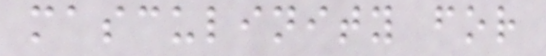masculinity for
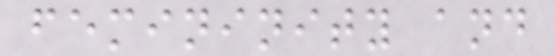femininity and
